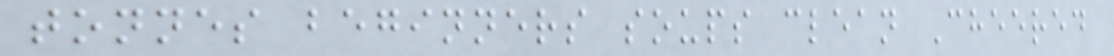tonnes beginners soups clean Cheered
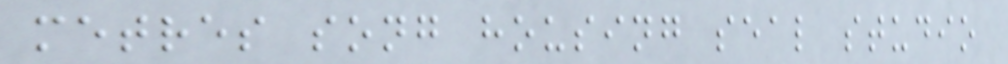metres song housing seal studio
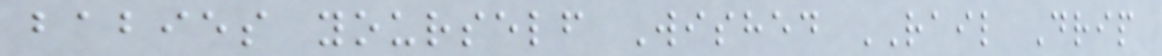babies yourself Wished RAIL Drip
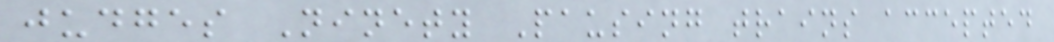judges Ninety Pausing trains accepted
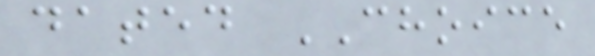dated CHOICE
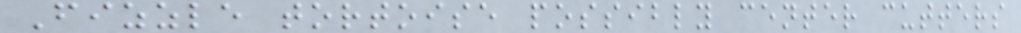Fizzle tortoise possibly center cutters
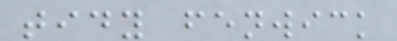tidy fenwick
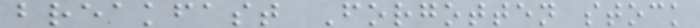breakfast Forgotten stock
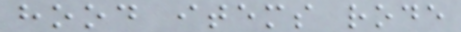hood items rode
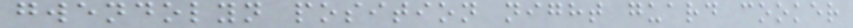gwendolyn position night guard cooker
